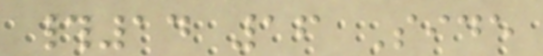#14 16 Side
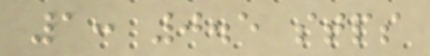1: 0.5 stps
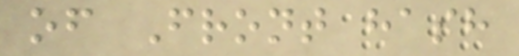of Front hash
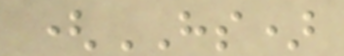(HS)
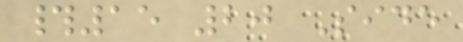#15 20 Side
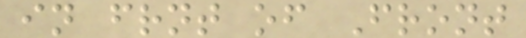in frnt of Front
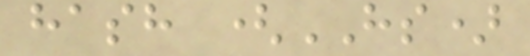hash (HS)
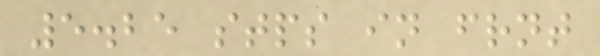5.25 stps in frnt
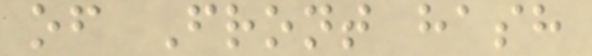of Front hash
